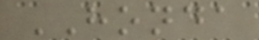HONDA
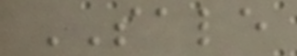SALE
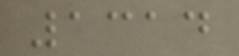1314
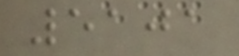5101
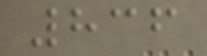836
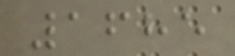1685
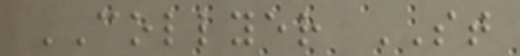COLLYER ST
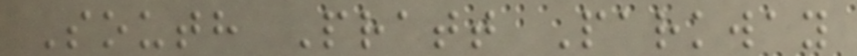South Pratt Parkway
